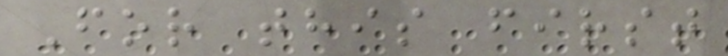For this first
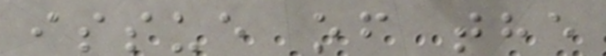issue of the
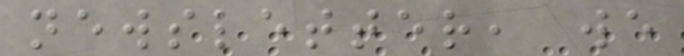newsletter, we
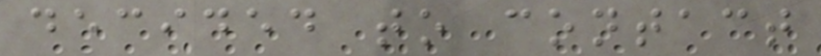decided to contact
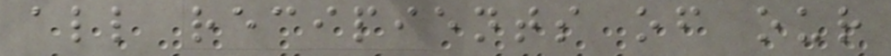all recipients of our
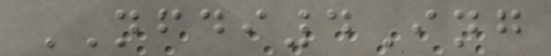NFDI4Ing
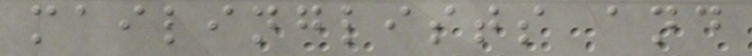mailinglists and
